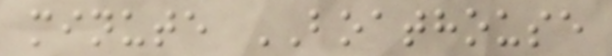minute BOATHOUSE
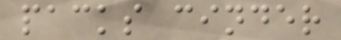packs cinder
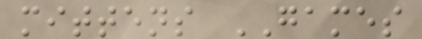mittens GAMES
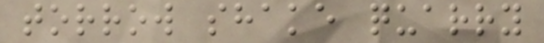torrow shake quarry
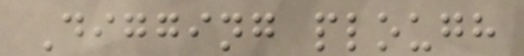Digging plough
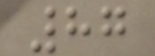87
